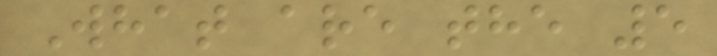What are the 5
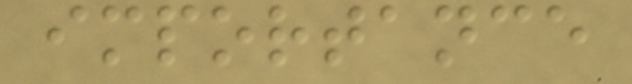importance
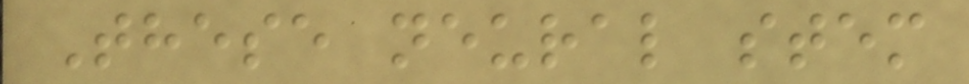These neural stem
